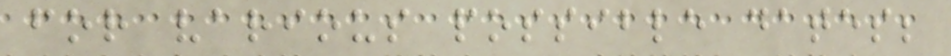for various possible dates;
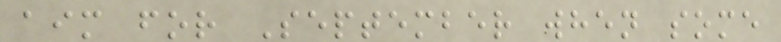aim for September when some
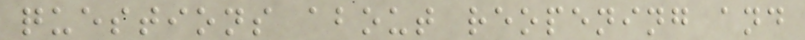questions about reopening and
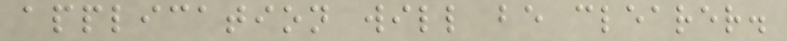application will be clearer.
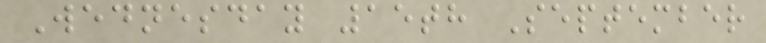Wednesday 15th September
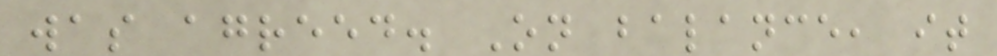was agreed. On balance, it
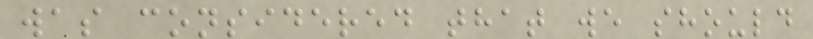was considered that we should
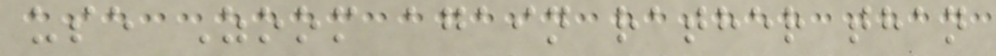use Zoom again rather than
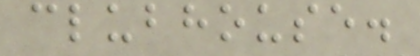clubhouse.
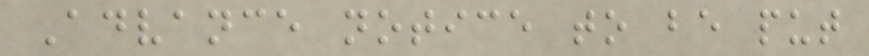Advance notice to be put
